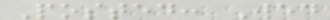Posted: Wed
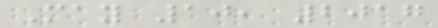May 10, 2017
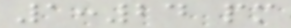1:24 pm
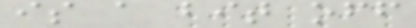is a bit off
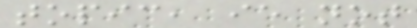topic, ie not
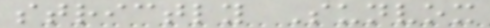strictly Sunvox
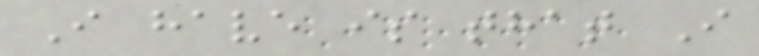I have is that I
